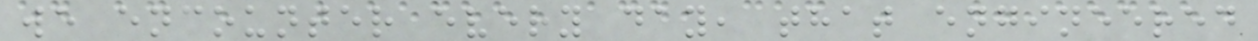we encounter every day, that engineered
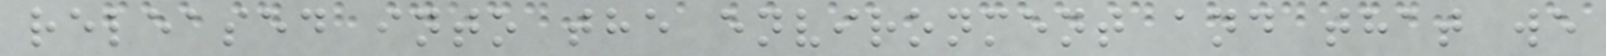released into the environment and that we
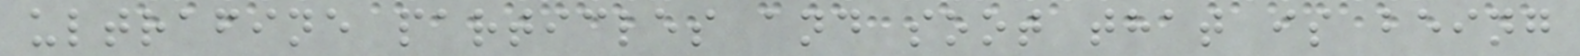ultrafine particles and soot that is being
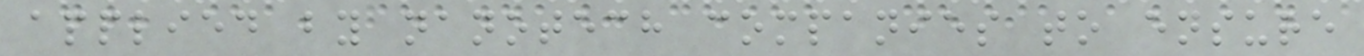applied by nanotech companies to ensure
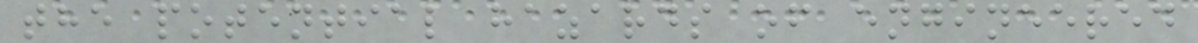the potential hazards of engineered
